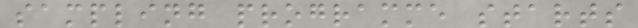sampling programme starts
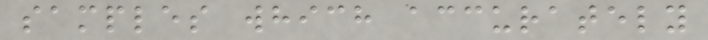samples which accurately
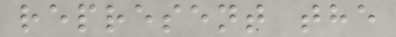represent the
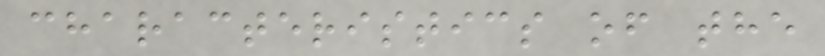characteristics of the
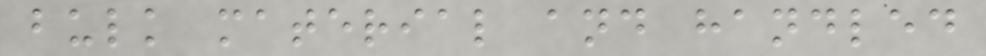bulk material and handled
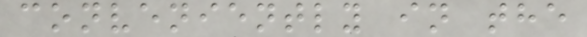conveniently in the
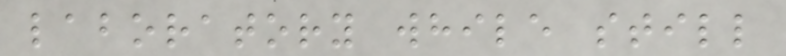laboratory while still
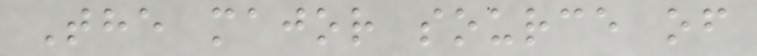The major source of
